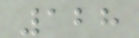128
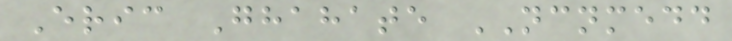Eric Ghahate NCNMEDD
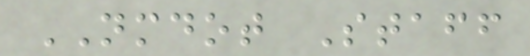NMDOT Staff
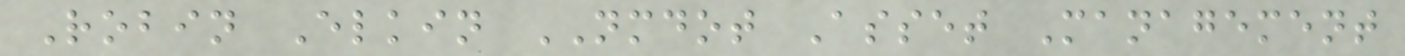Robin Elkin NMDOT Asset Management
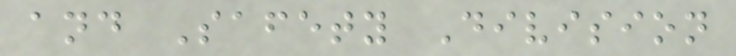and Safety Division
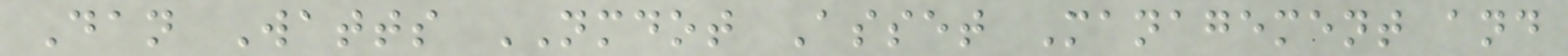Dan Watts NMDOT Asset Management and
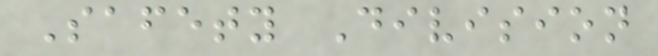Safety Division
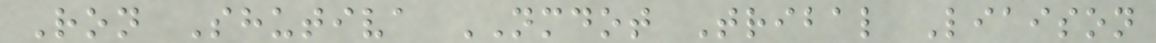Ron Shutiva NMDOT Tribal Liaison
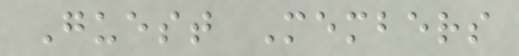Guest Members
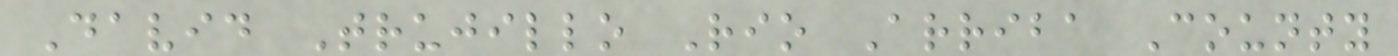David Trujillo Rio Arriba County
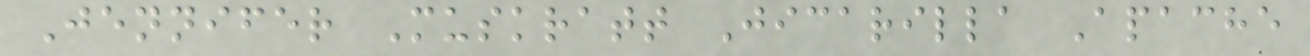Jennifer Muskratt Jicarilla Apache
